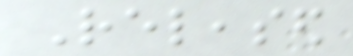Released
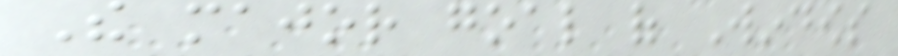The major goal of Windows
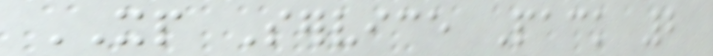XP Service Pack 2
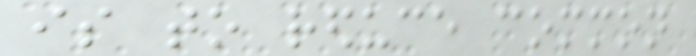is to reduce common
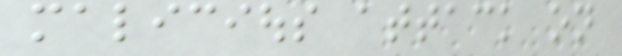malicious attack on
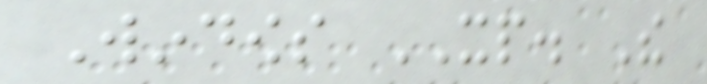Windows XP. The
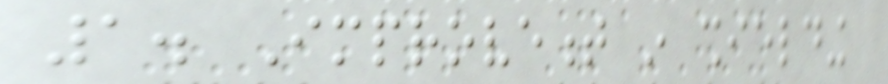1. Improvement in shielding
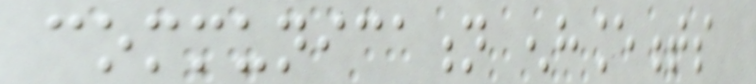communication enhancements
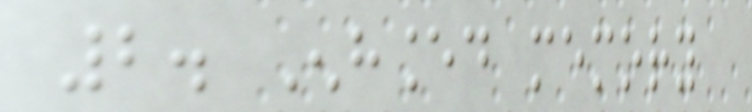2. Enhanced memory
